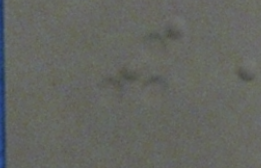j
